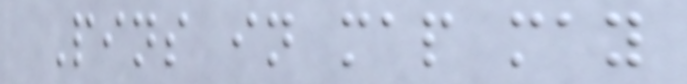Pins in map may
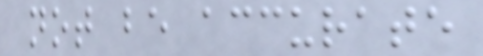not be accurate
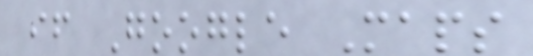if Google Maps
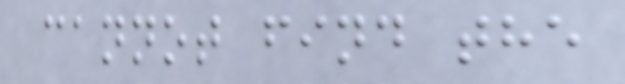cannot find the
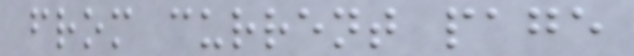from current page
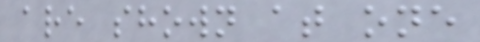are shown at one
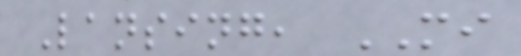Lansing, MI
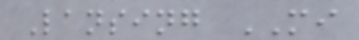Lansing MI
